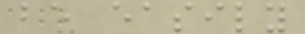be easily
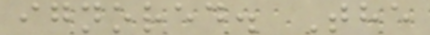ignored. The
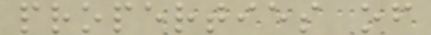properties of
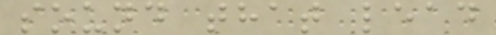sound that lead
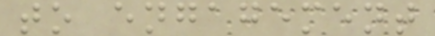to engagement
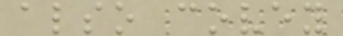also covey
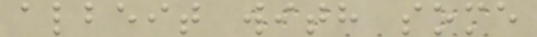albeit with some
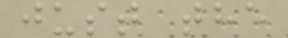just the
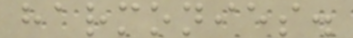harmonies.
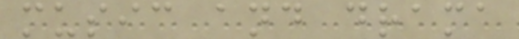music and drama
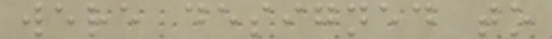were designed to
